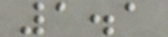1.1
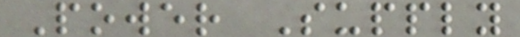Power Supply
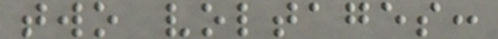two voltages:
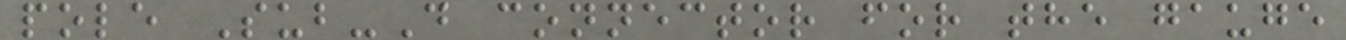pole Sub-D connector for the gauge
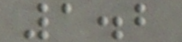1.2
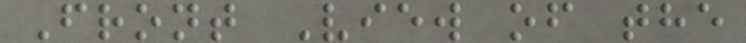Front View of the
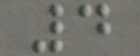4
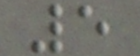5
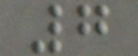7
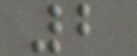2
